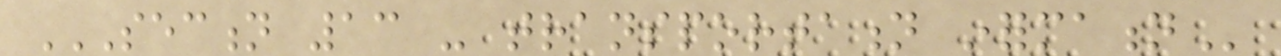SECTION 13 - TRANSPORTATION INFORMATION
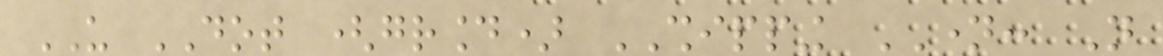US DOT (ground) SHIPPING NAME: Not
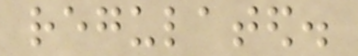regulated.
